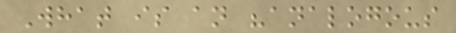What is an "analogous
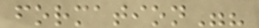formation"?
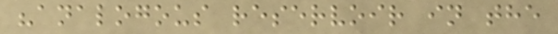"analogous reservoir in the
